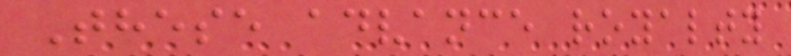These advance royalty
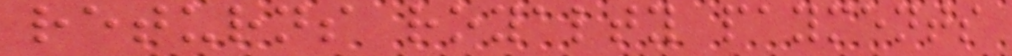returns royalty payments
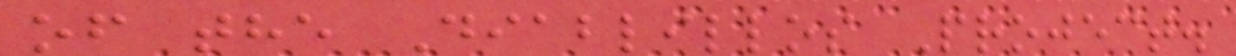of the Diablillos Project.
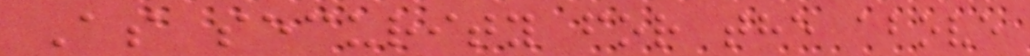As security for the above
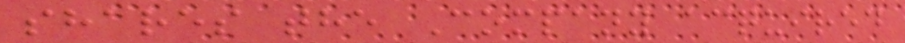shares the Company acquired
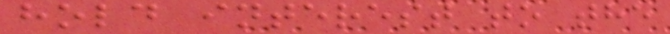hold interest to the
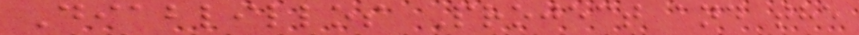Diablillos Project and the
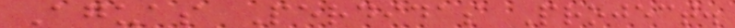Aguas Perdidas Project.
